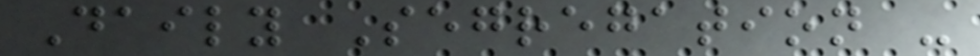Daily Segregation -
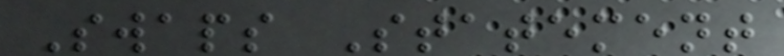Swaps Statement
